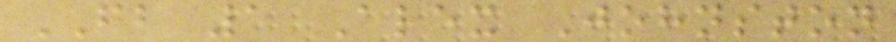FB 1 Alex Johnston
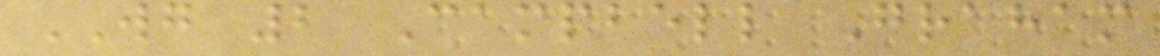WG 2 Campbell Graham
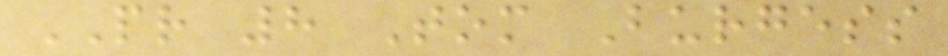PR 8 Tom Burgess
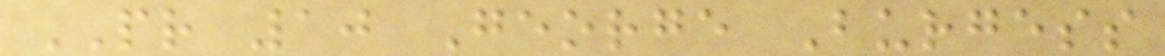PR 10 George Burgess
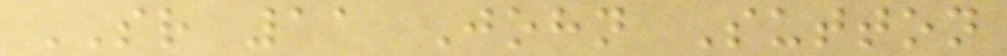SR 11 John Sutton
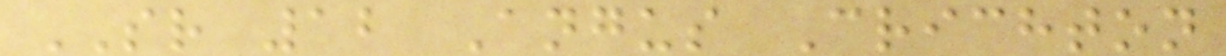SR 12 Angus Crichton
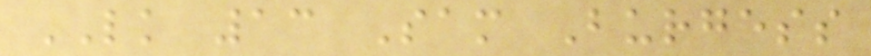LK 13 Sam Burgess
